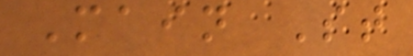Main St
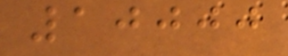10000
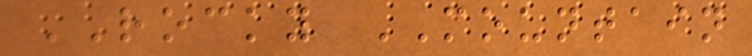ROCKY MOUNTAIN
